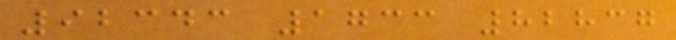92343 1733 82837
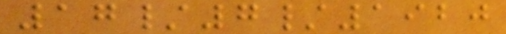17/7/1920
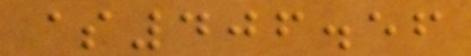$406.56
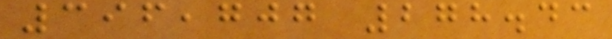396,707 278.43
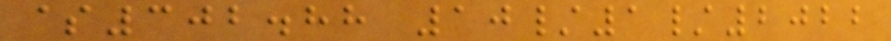$302.88 10/1/2022
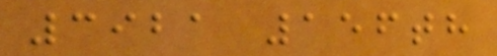3921 156th
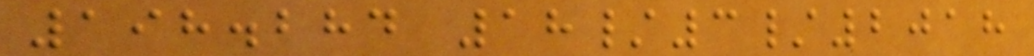198.284 18/3/2018
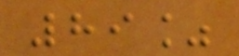89%
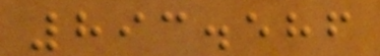893.586
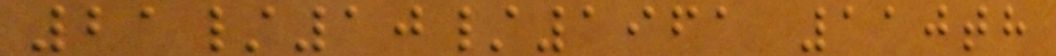21/10/1961 110th
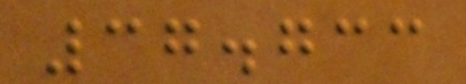37.733
